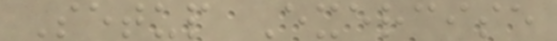Setup Exercise
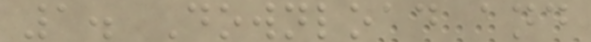1. Download and
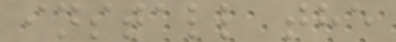install the
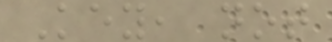Key, not
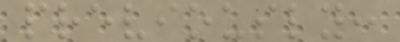previously:
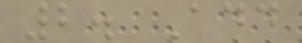2. Add
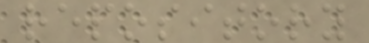repository
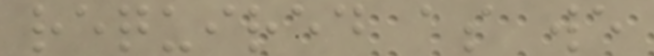required as we
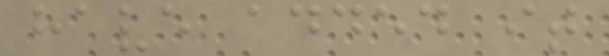have added it
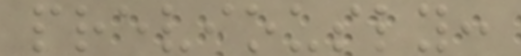previously:
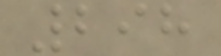298
